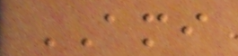AMI
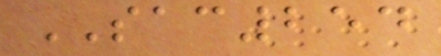SAC254
